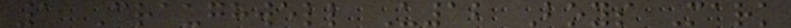1 Craughwell U12 Boys Mark
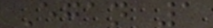Egan 1
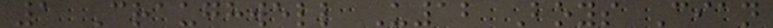1 Craughwell U12 Boys Cian
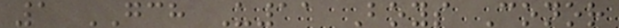1 GCH U11 Boys Conor
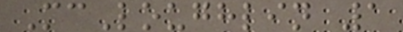McLoughlin 1
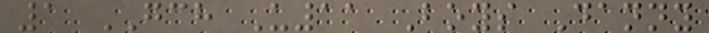1 GCH U11 Boys Danny
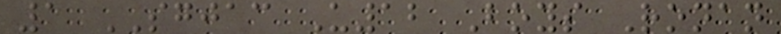1 SGJAC U12 Boys Ronan
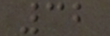32
